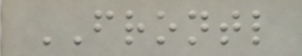FRONTL
